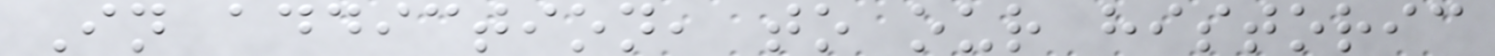In addiction, to our historic
